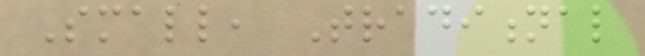Small, Traditional
